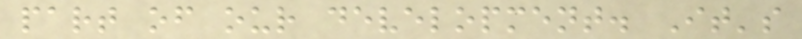part of our development. It's
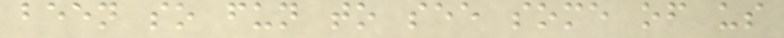been so fun to see some of us
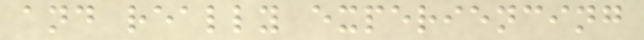and really experiencing
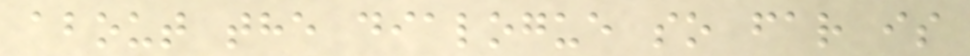about the dialogue so far is
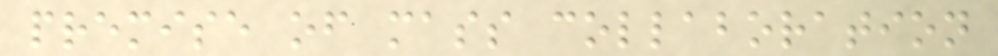premise of mass collaboration
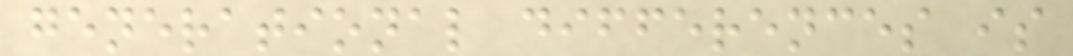generational differences is
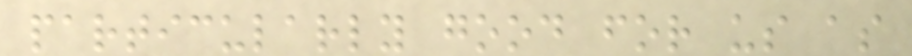particularly good for us as
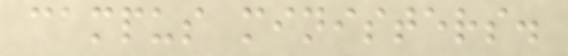campus ministers.
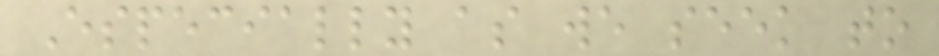Especially as we seek to
